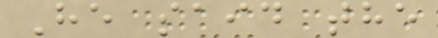He said the
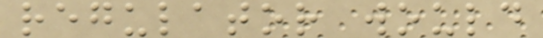regulator would
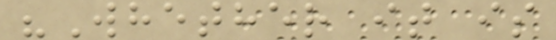"Whether it is
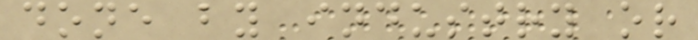done by industry or
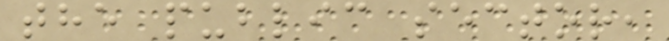the public sector,
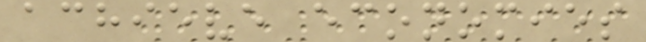achieve economies
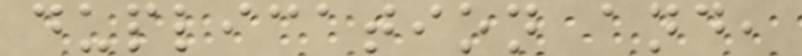duplication and,
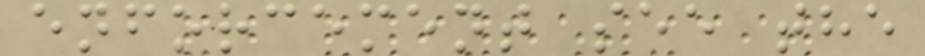enforcement see the
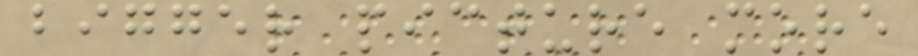bigger picture more
